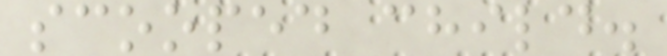scooped child.
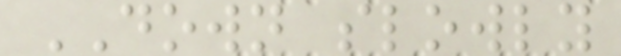DOWN slowly
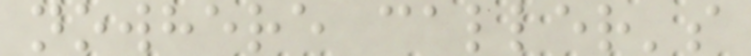nowhere caller's
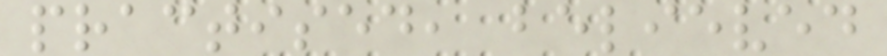practised, believed
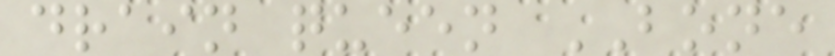drain queen BONE
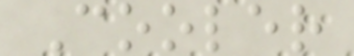Cooler
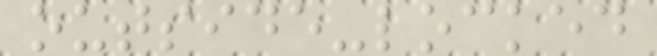outside-locked
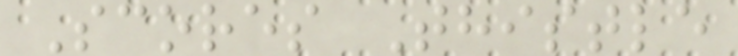Scores Thistle
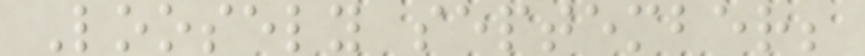Loosely september;
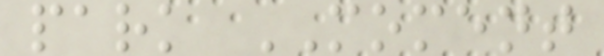park MOMENT
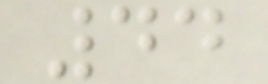44
